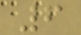6
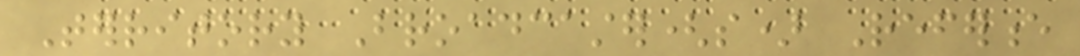Territory Broadcaster(s) Reference
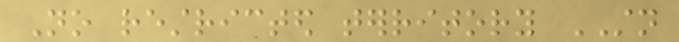No restricted territory STN
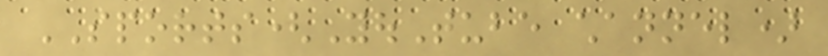SPORTS(YouTube channel)
